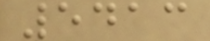5413
